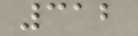312
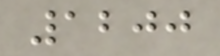1200
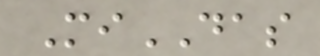MiDAS
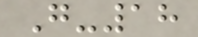G-18
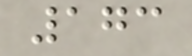173
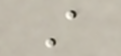A
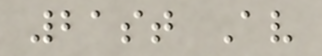21st Av
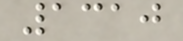1310
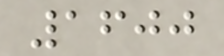1600
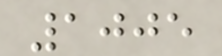1005
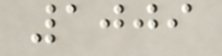1009
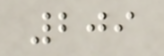209
